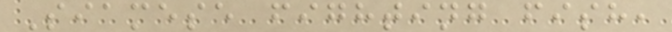Siamese fighting fish,
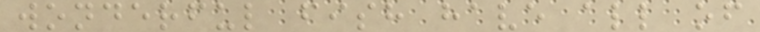wonderful fish have all of
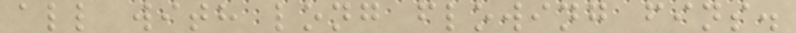all with long flowing fins.
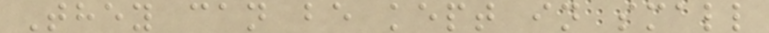They can be kept in small
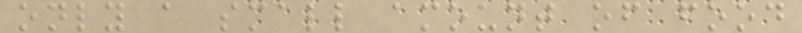only a small amount of food
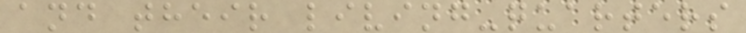and their living-quarters
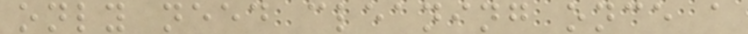only need cleaning once a
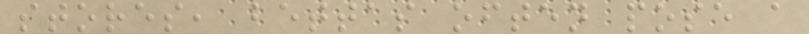stores, bettas often pose a
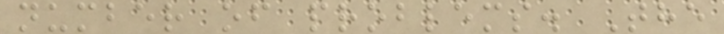number of problems. The
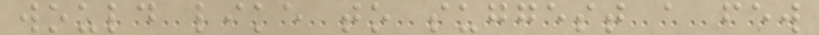would like to suggest a few
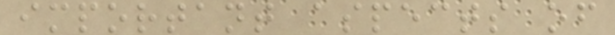important aspects of
